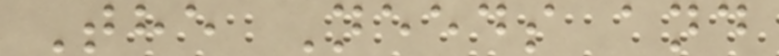The Needs and
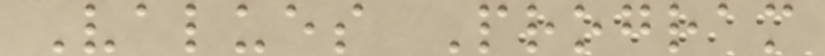Values Program
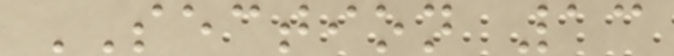SECTION 13
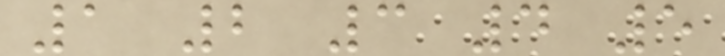1 2 3 4 5
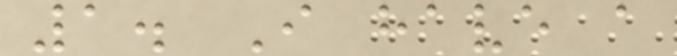1. I have a
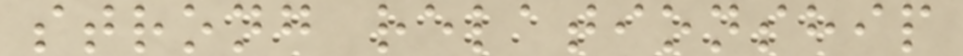strong relationship
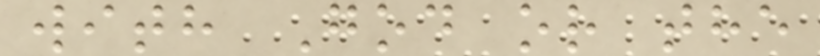with God or the
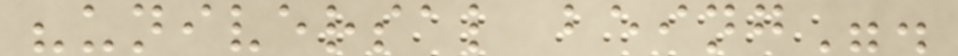"universal being".
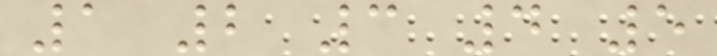1 2 3 4 5
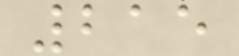215
